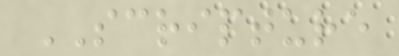SCRIPTURE
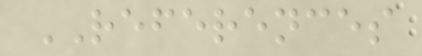REFERENCES
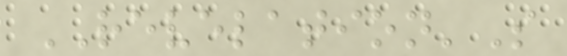REVELATION'S
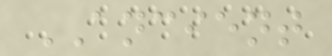ANCIENT
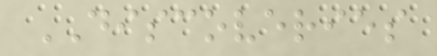DISCOVERIES
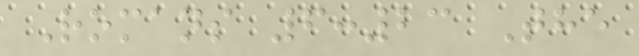Romans 6:23 The
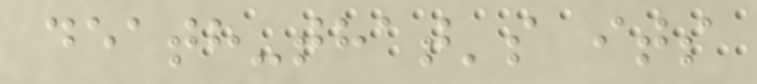death-that's its
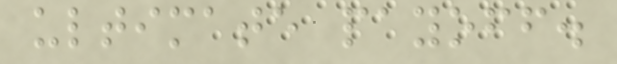ultimate payoff.
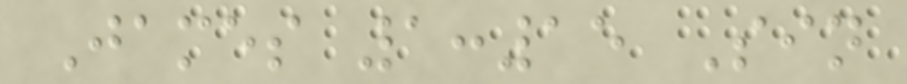James 1:15 Sin
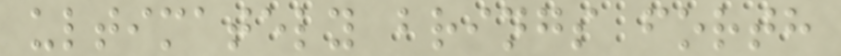ultimately brings forth
